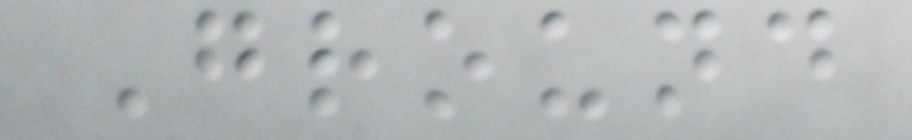Ground
